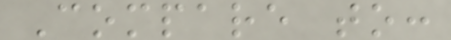Compare to:
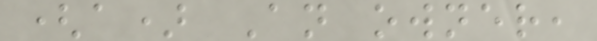(a) An owner,
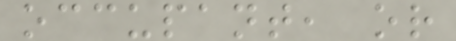occupant, or
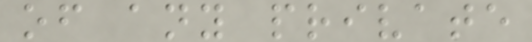of any private
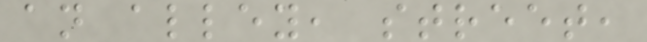an alley, street,
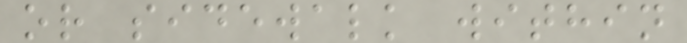or sidewalk within
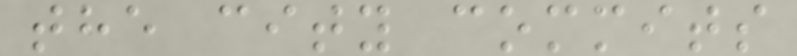the city commits
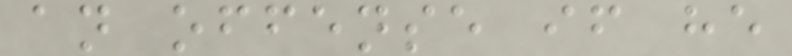an offense if he
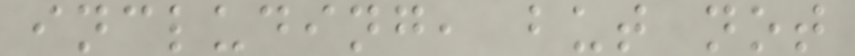including, but not
